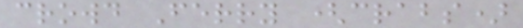crowd Ferry (crabs)
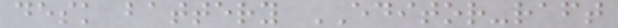desk battery EDITOR-raft
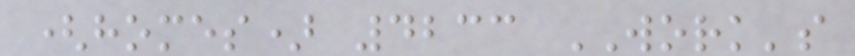(homes) 4233 WORK's
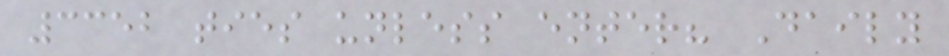3352 ties unless enter? Daily
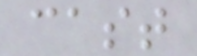cast
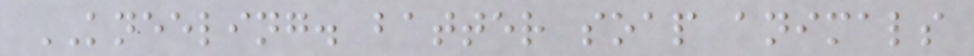KNEELING. batter soap animals
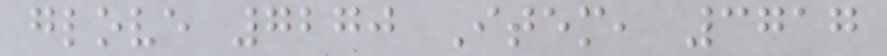glove 7270 Item, 3717
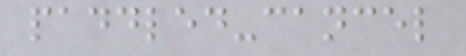paddled-cancel
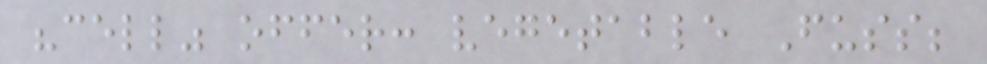"cell" offer: vegetable Fuss;
